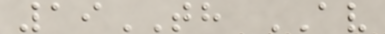19TH AV
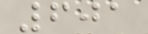601
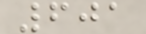601
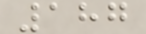187
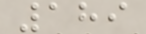189
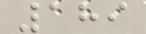189
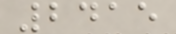2415
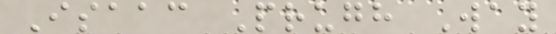Isaac Prugh Way
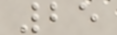25
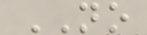NO
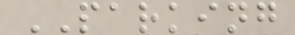PARKING
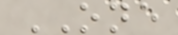ONE
